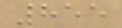855
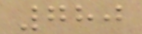780
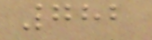782
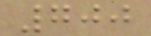700
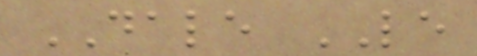DALE LE
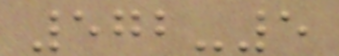572-5
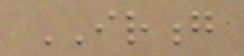IRONG
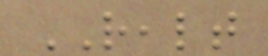REALT
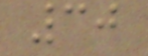30
